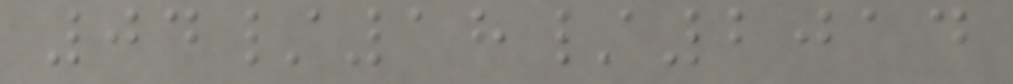04/18/2014
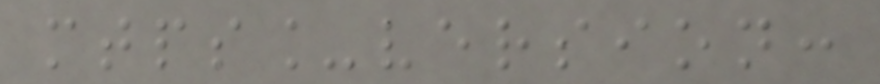mtps_version:
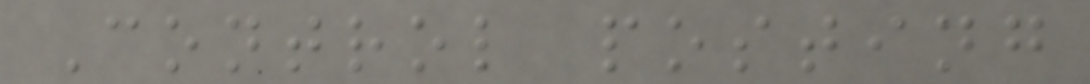Control posting
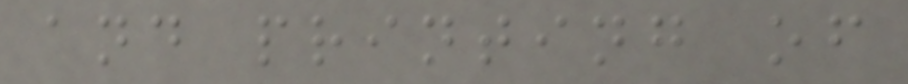and printing of
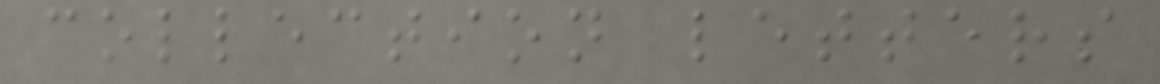collection letters
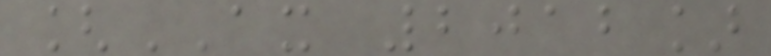[AX 2012]
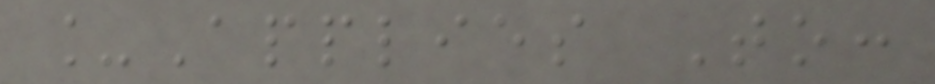_Applies To:
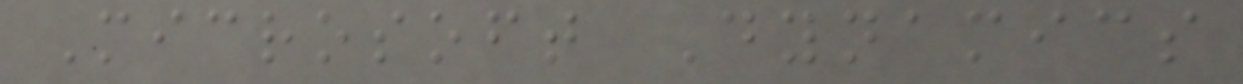Microsoft Dynamics
